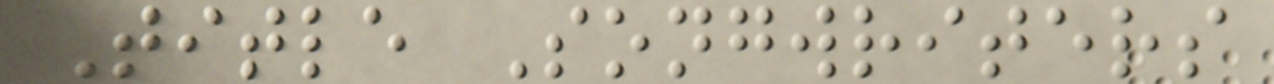Title Songwriters
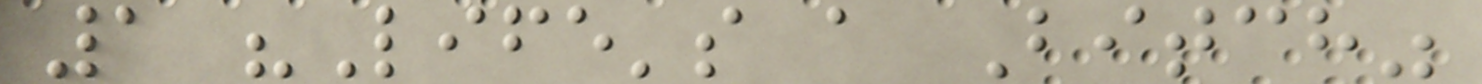1 "Life's a Bitch"
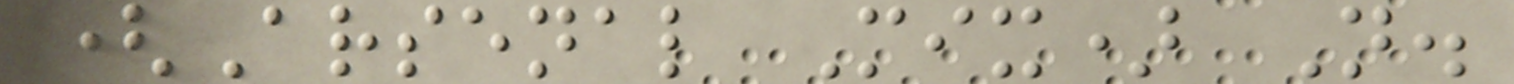(Arsenal Mix) N.
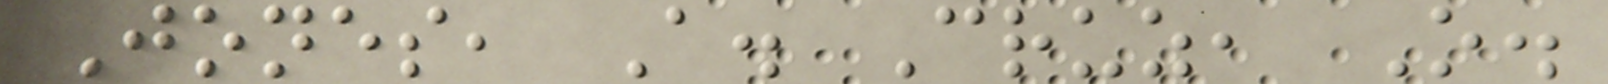Jones, A. Cruz, O.
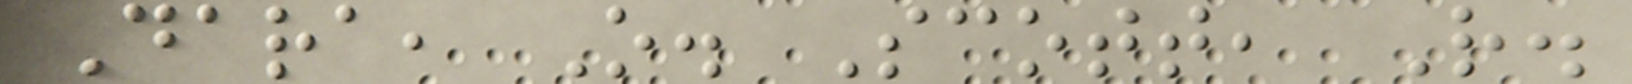Dara, O. Scott, R.
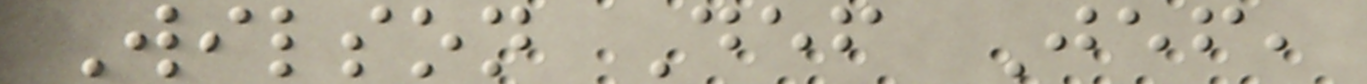Wilson Def Jef,
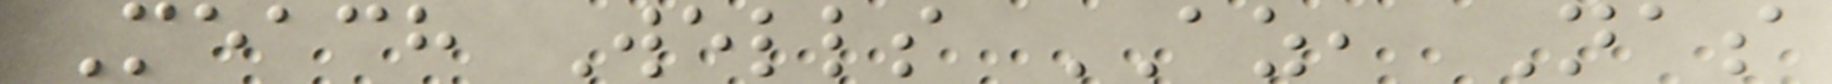Meach Wells AZ, Nas
